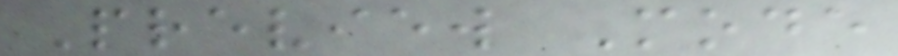Preview Mode
